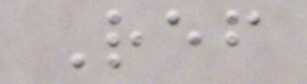Ref
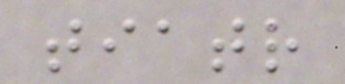tiatr
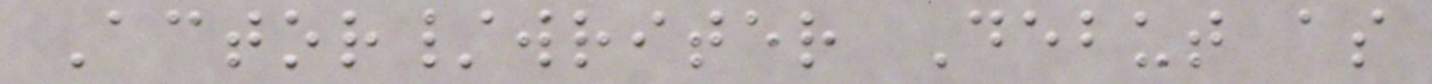Actor/writer Debut as
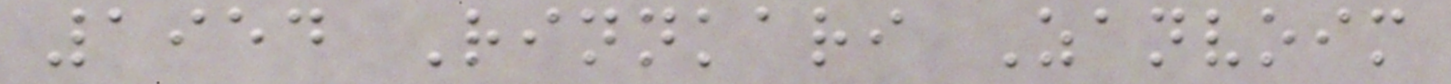1954 Rinnkari Zanvoim
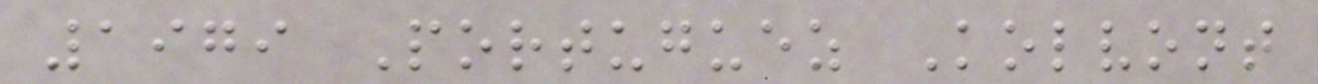1979 Portuguez Kolvont
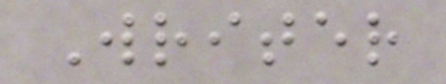Writer
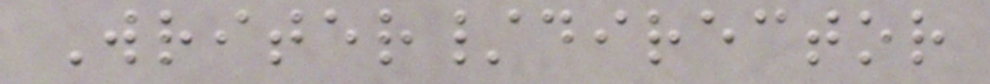Writer/director
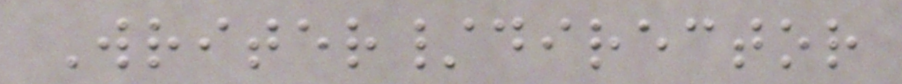Writer/director
